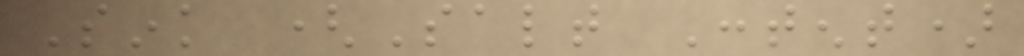Sink (Salt Content)
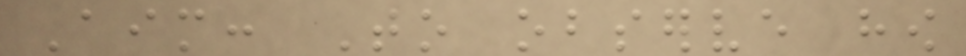Aim: To observe how
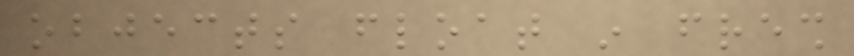objects float in fresh
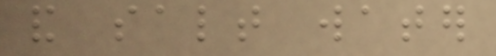and salt water
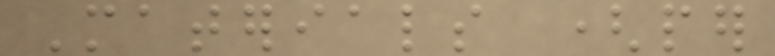Materials (per
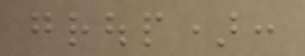group):
